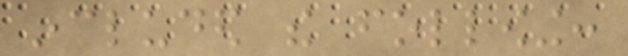included the following:
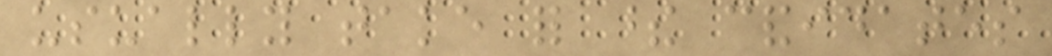usually take for these candidates
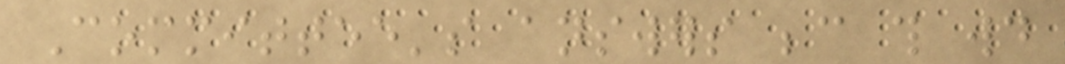Committee's answers because this would
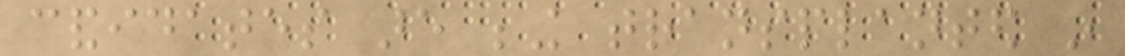candidates are being transplanted in
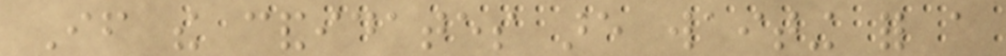If the candidates are waiting for a
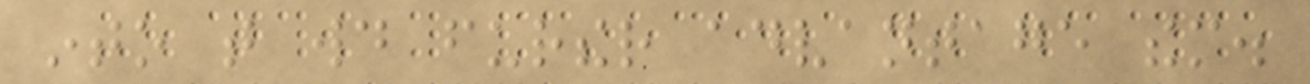into that would further advantage them.
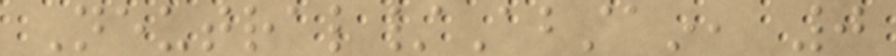Neutral/Abstain, 0
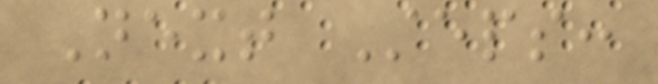Next Steps:
